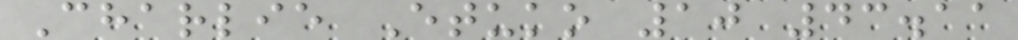Charlie Etuko 10 43.11
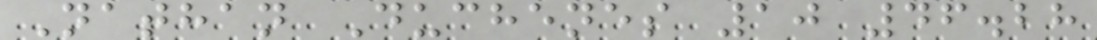Nathan Duchenes 10 46.28
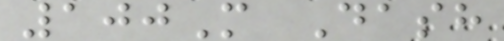100M Dash
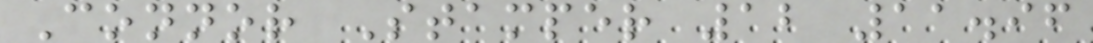Connor Stamper 12 11.96
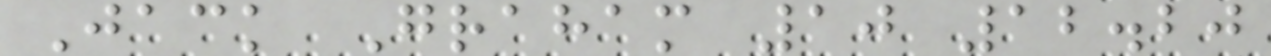Jack Graham 10 12.20
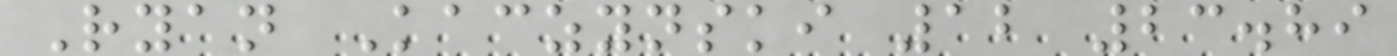Ryan Kaczynski 12 23.89
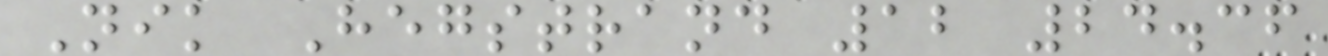Nik Hegstrand 12 24.36
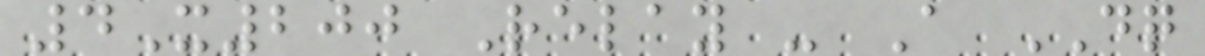4X200 Relay - A DQ
